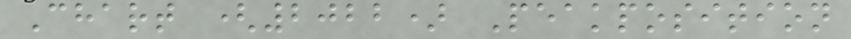Chart (2022) Peakposition
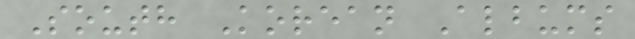South Korean Albums
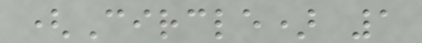(Circle) 1
